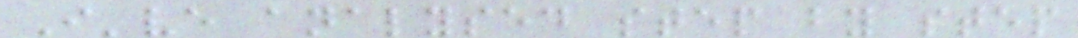I've analysed step by step
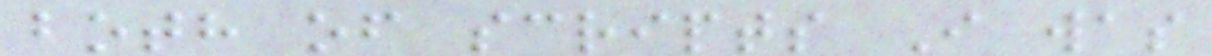both of scripts I was
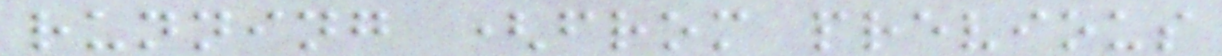running (from previous
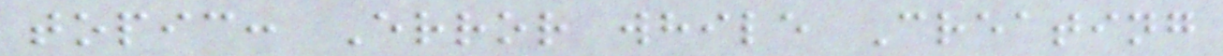topic: Error while Creating
